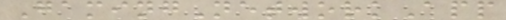GamingNetworkApp
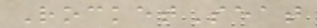RocketSeat
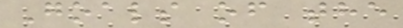Goals of the
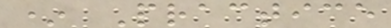* Practice
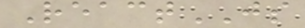ReactJS
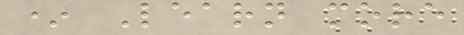* Learn more
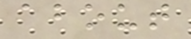about
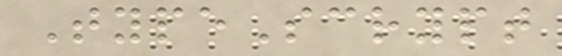TypeScrypt
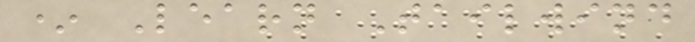* Learn Tailwind
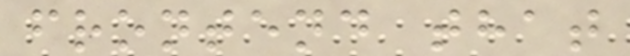frontend that
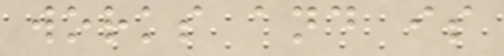works and is
